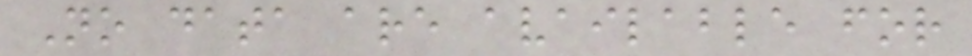No data are available for
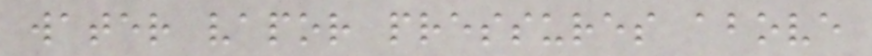water vapor pressures above
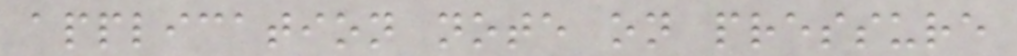application note on pressure
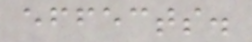effects.
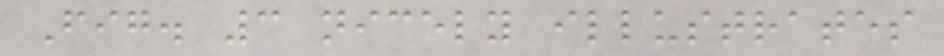Fig. 3 nicely illustrates
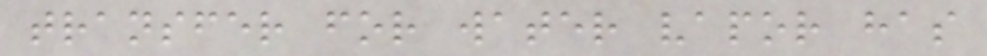transfer for water vapor has
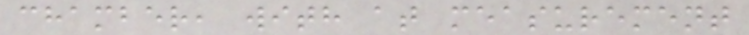chamber, with at measurement
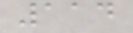114
